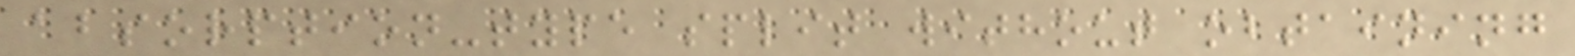absorption-type split without obtaining
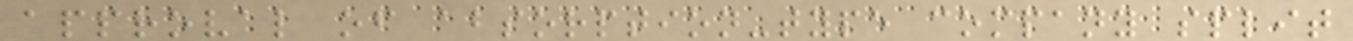approval of absorption-type company split
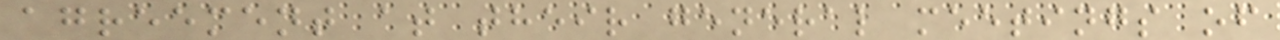agreement at their general meetings of
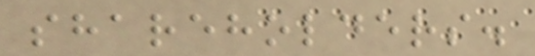shareholders.
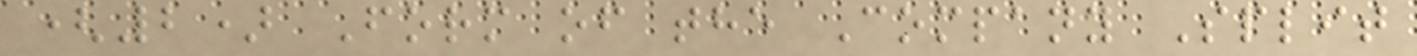(2) Form of the Company Split
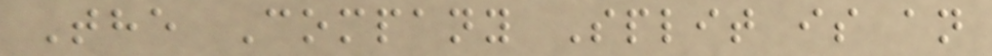The Company Split is an
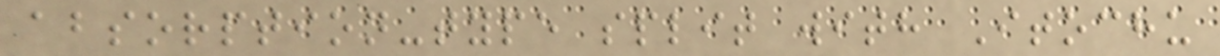absorption-type split with Itochu
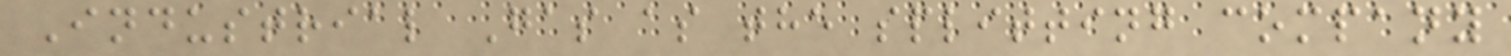Industrial Gas as the splitting company
